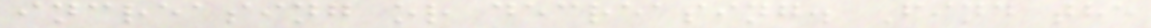increasing or decreasing. Find the
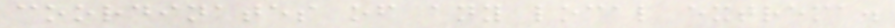coordinates of any local extrema.
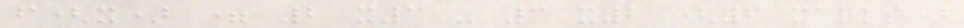f(x) = 2 x3 - 3 x2 (6 marks)
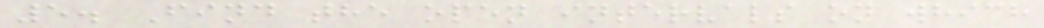5. Find the open intervals on which
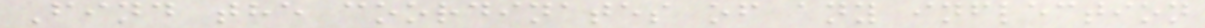Find the coordinates of any inflection
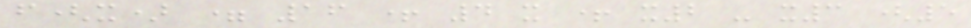f(x) = 16 + 4 x + x2 - x3 (5
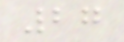27
